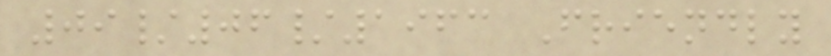09/06/1963 Friendly
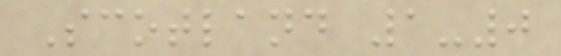Scotland 1-0
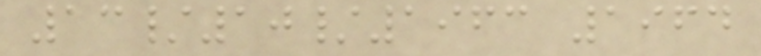13/10/1963 1964
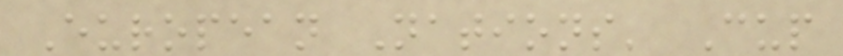European Nations' Cup
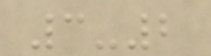3-2
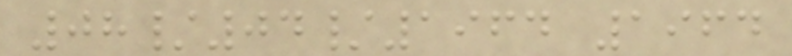08/04/1964 1964
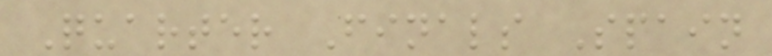Quarter Finals Spain
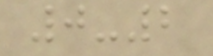0-2
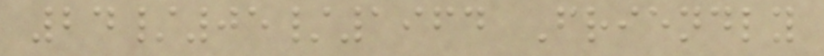24/05/1964 Friendly
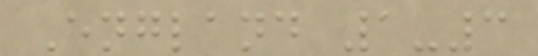England 1-3
